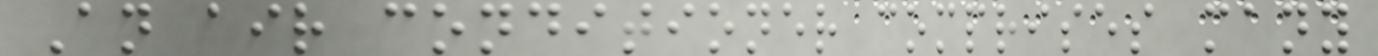An air conditioner comprises many
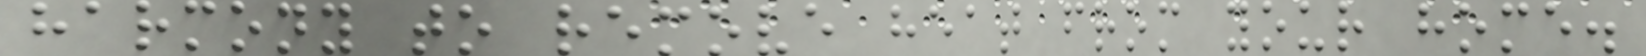harmony to remove heat from your home.
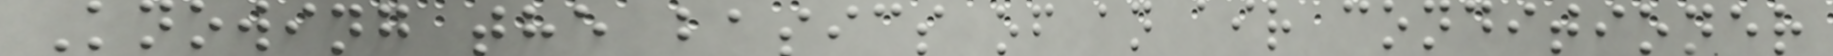Knowing the basics of an air conditioner
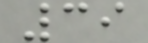39
